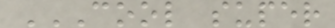COOL SUPER
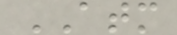ATM
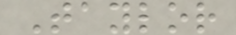Taylor
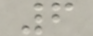6
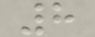8
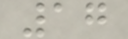17
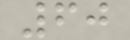60
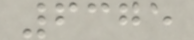6375
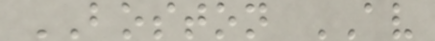BOSTON AV
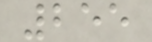255
